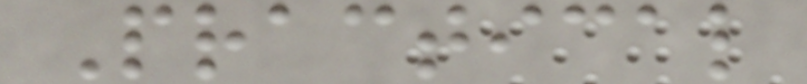Practical
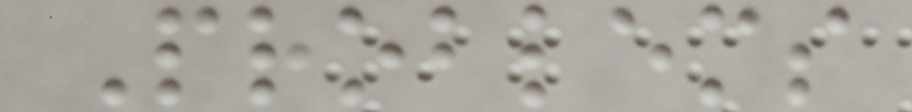Problems
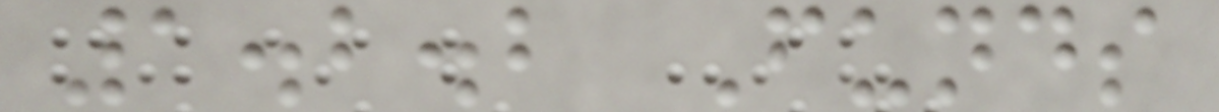1.2.2 Funds
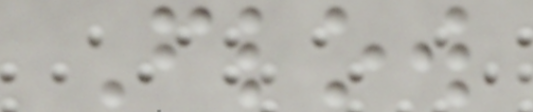Flow
